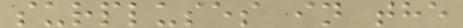surpluses in the
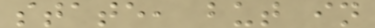state, but in
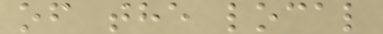of the local
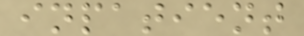inpatient
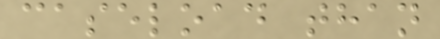caseload than
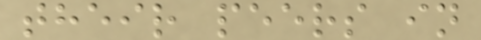their peers in
